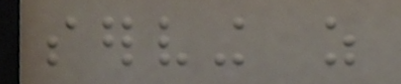serving as
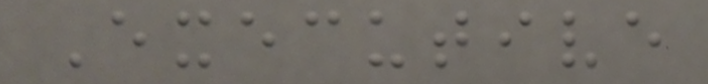Executive
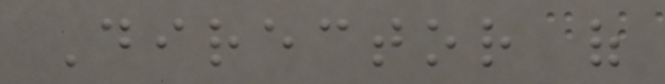Director of
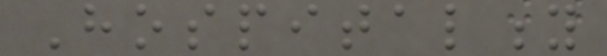Hospitality
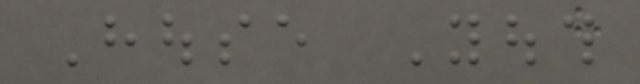House Youth
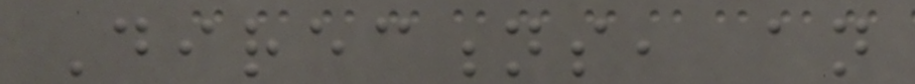Directions, an
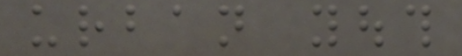urban youth
